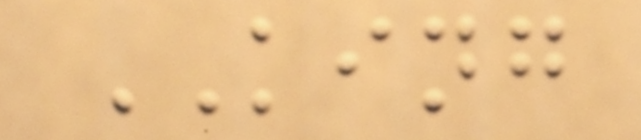KING
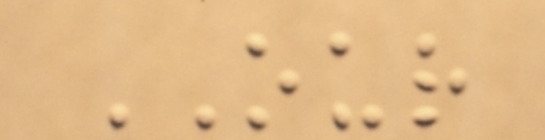OUR
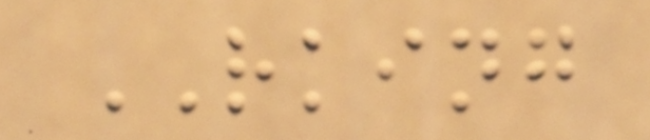RKING
